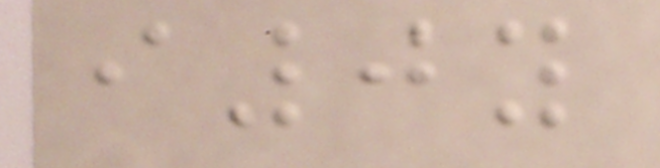i0y
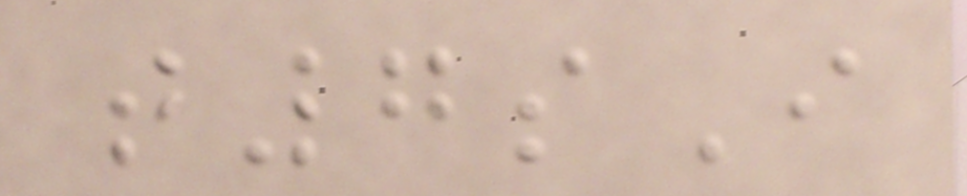t7sI
